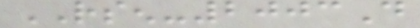RSEN-2003D
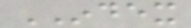INDEX
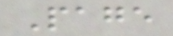Page
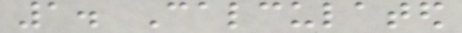1. Calculated
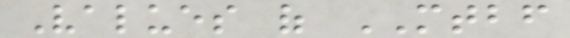Values of MTBF
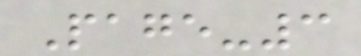Page-3
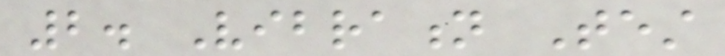2. Vibration Test
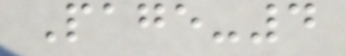Page-4
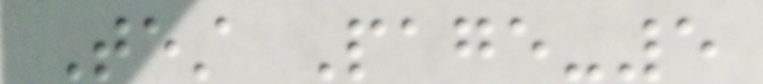Test Page-5
